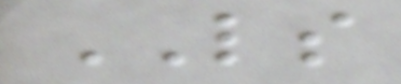LS
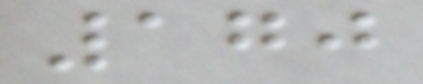170
